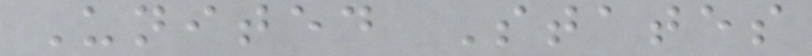United States
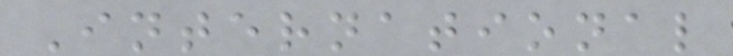International
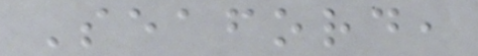Seaford,
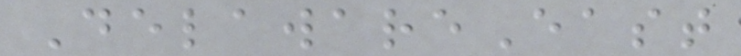DelawareEast
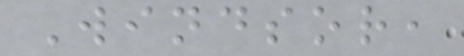Windsor,
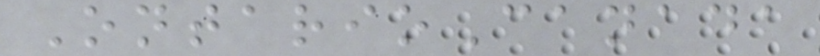OntarioCanada
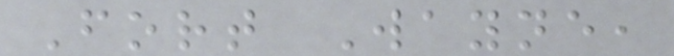Fort Wayne,
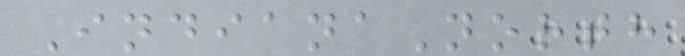IndianaNorth
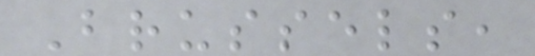Brussels,
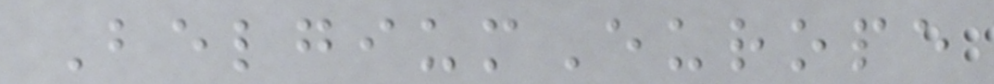BelgiumEurope
